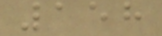158
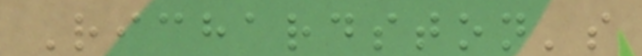Richardston's
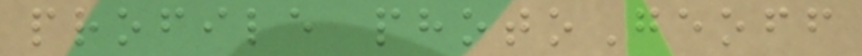profile photoGeoff
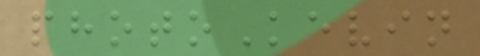photoKevin
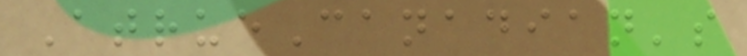AtrueCanadian's
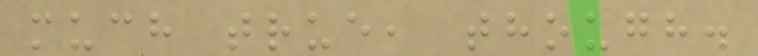much true, though.
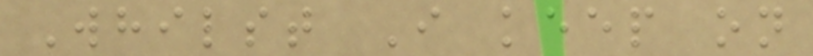Whilst I keep on
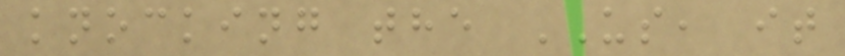knocking the US, it
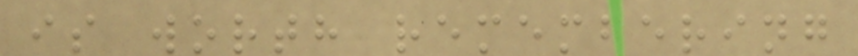is worth remembering
